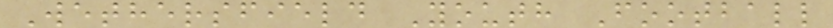Wethersfield Youth Football
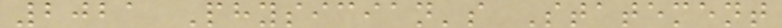2021 Physician's Statement
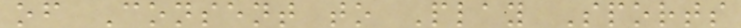of Consent to Play Sports
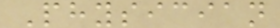Physician
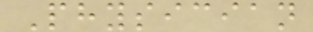Physician
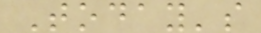Today's
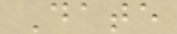Date
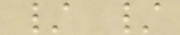/ /
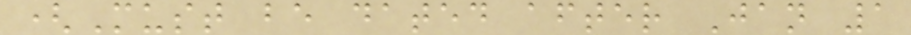(Must be dated after Jan 1
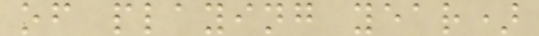of playing year)
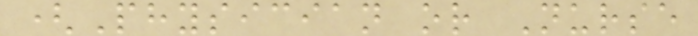(Physician or Nurse
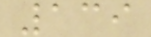139
